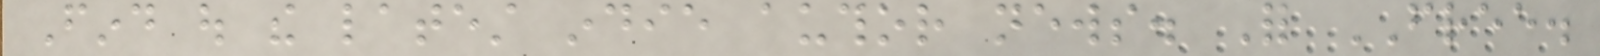Find out the latest indie author news. For FREE.
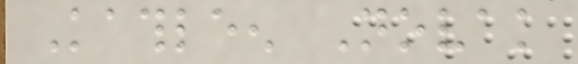Kathleen Novak
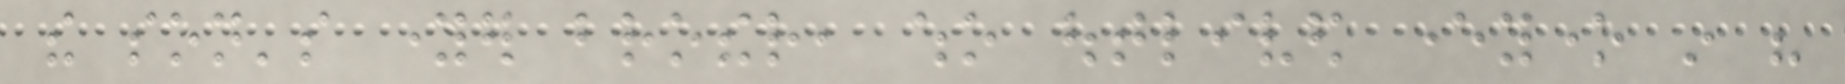the son's younger brother, who outlived everyone in his
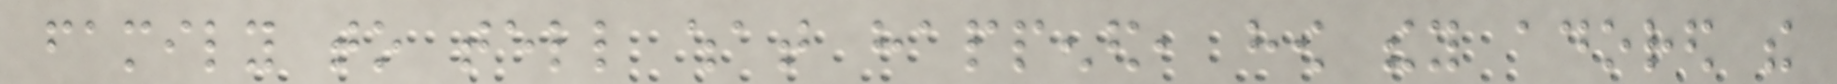family to tell what happened, how they adored the
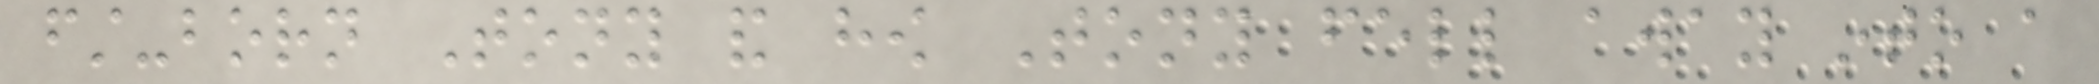first-born Tony and how Tony fell away into a
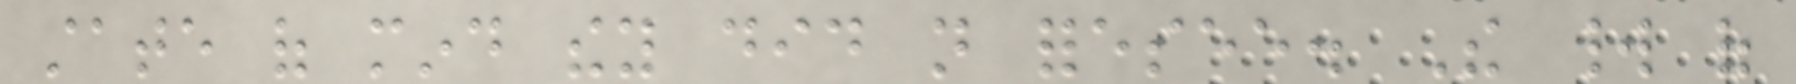state of mind they did not foresee. The world of
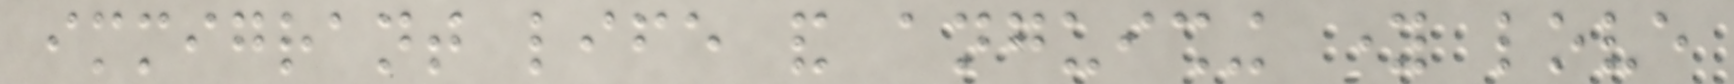immigrant life and anguishing young love
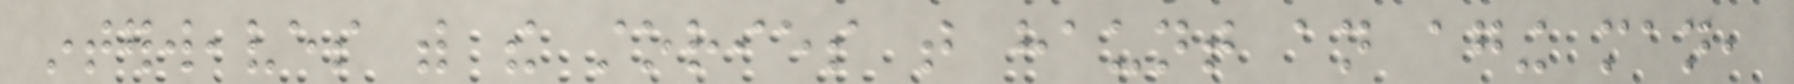interweaves with the stories that haunt an aging man,
